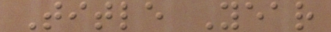Title Year
